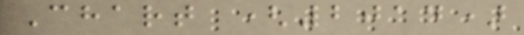Chart (2014)
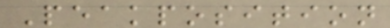Peakposition
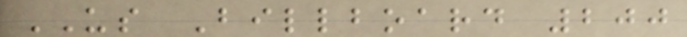US Billboard 200
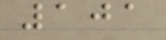101
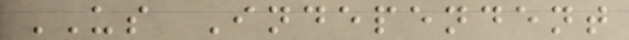US Independent
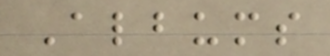Albums
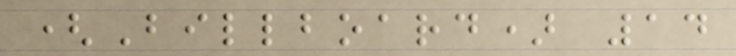(Billboard) 14
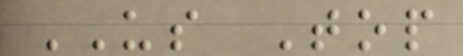US Top
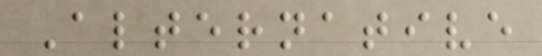Alternative
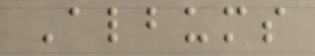Albums
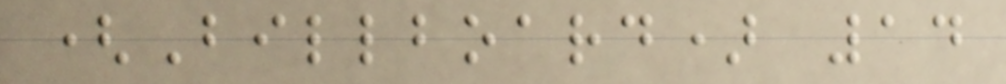(Billboard) 14
